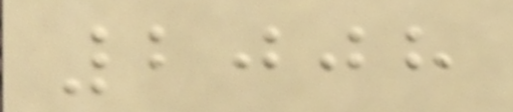2008
